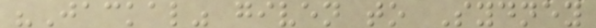"Jackal" given to Sydney
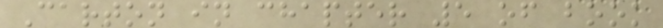Carton in chapter 5 of book
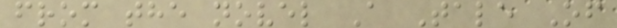from the novel A Tale Of
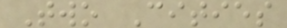Two Cities
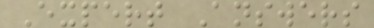Expert Answers
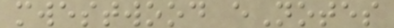mwestwood eNotes
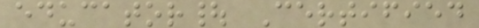educator| Certified
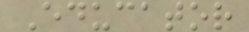Educator
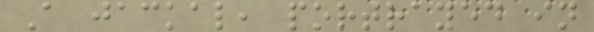A jackal, portrayed in
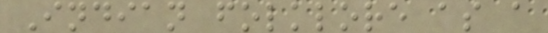Indian folklore as a
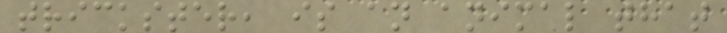trickster, is an animal that
